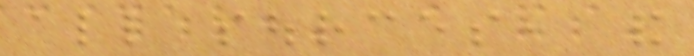all sources, and
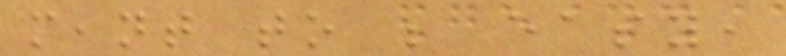meant to be easy,
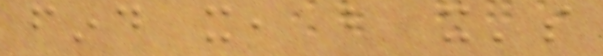find it, but it's
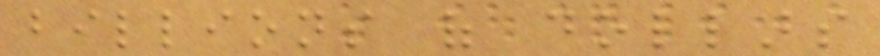billions of dollars
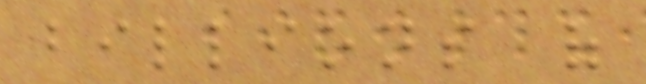billions of
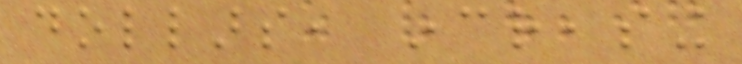dollars, increasing
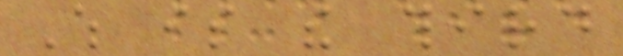Which is the third
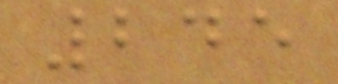245
